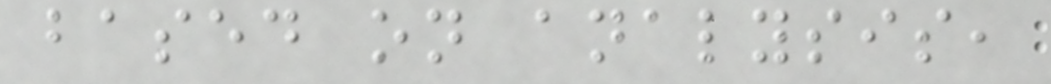based on analysis,
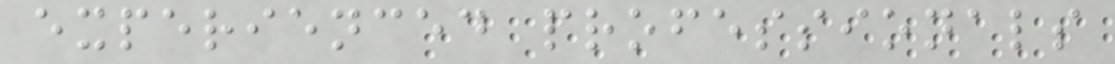experienced professionals
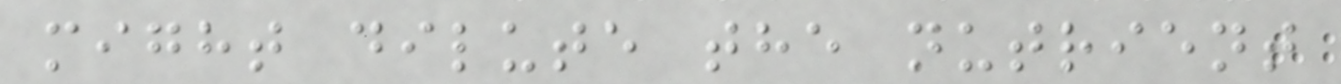might dilute the nutrient
